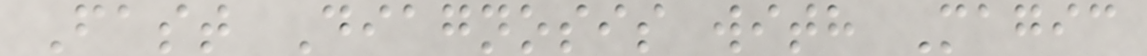Fast Diagnosis with Magic
